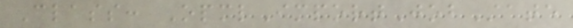Class: OpmlImportJobState
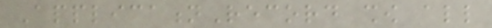ApplicationRecord show all
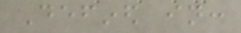Defined in:
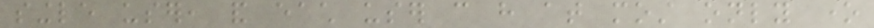single user, and each user can have at most only one
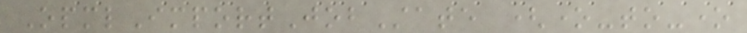OpmlImportJobState (one-to-one
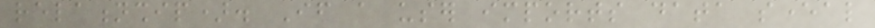relationship). If a user imports data several
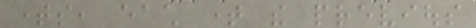times, each time the previous
